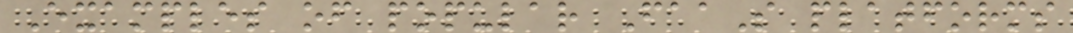Examples of popular FaaS platforms
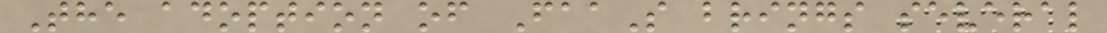The adoption of FaaS brings several
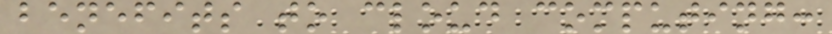benefits to cloud computing:
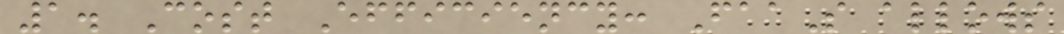1. Cost Efficiency: FaaS allows
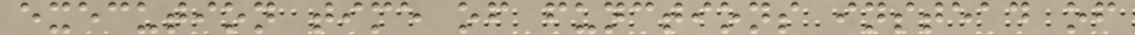execution time of functions instead of
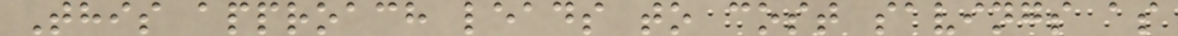This approach leads to cost savings as
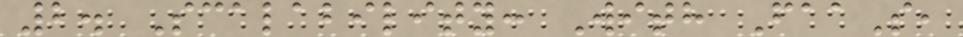2. Scalability: With FaaS,
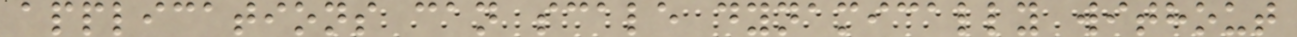applications can scale dynamically without
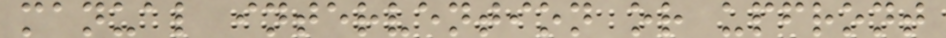manual intervention or upfront
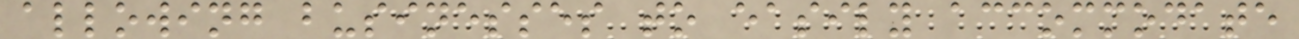allowing businesses to easily accommodate
